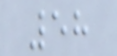58
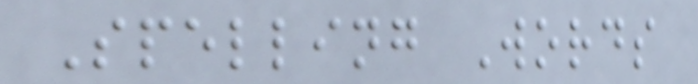Spelling Words
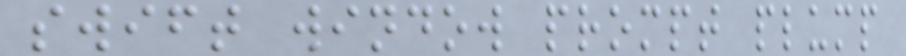swift window prompt plump
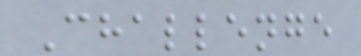Challenge
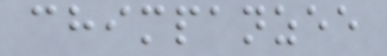chimpanzee
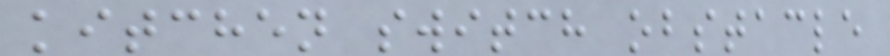kitchen switch obstacle
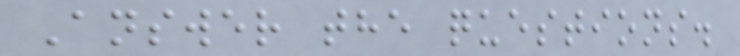Answer the questions.
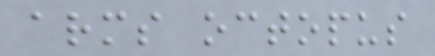arms octopus
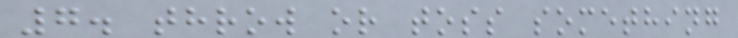7. throw or toss something
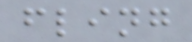fling
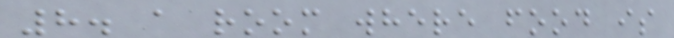8. a room where food is
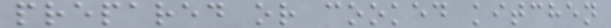prepared or cooked kitchen
